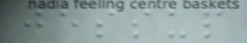jessup
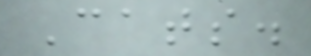Cats.
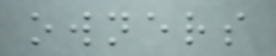owners
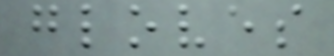gloves
